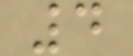4
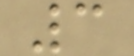3
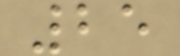25
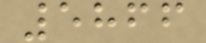5866
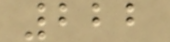222
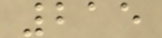215
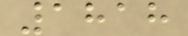1818
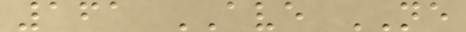161 AVE NE
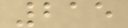215
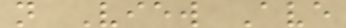n View Ave
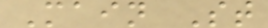Main St
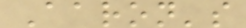Aaron's
